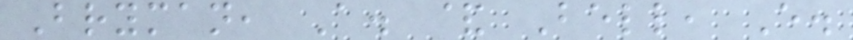Bryman, A. & Bell, E.
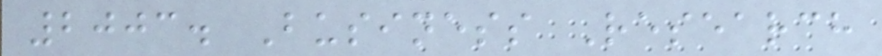2003. Business Research
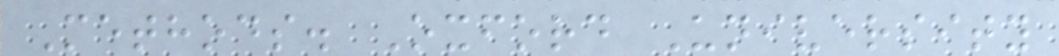Methods. Oxford University
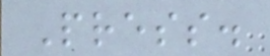Press.
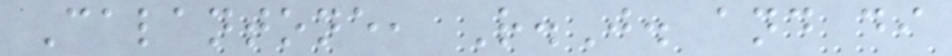Calantone, R.J. and di
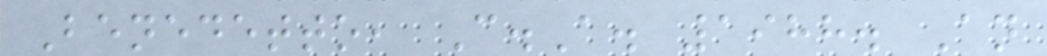Benedetto, C.A. 1988. An
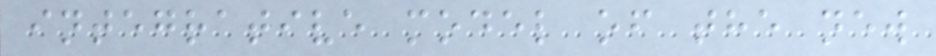integrative model of the new
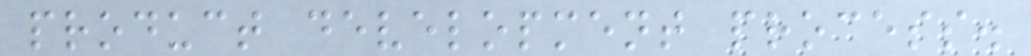product development process.
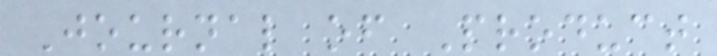Journal of Product
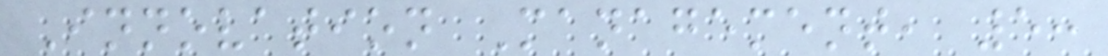Innovation Management, 5:
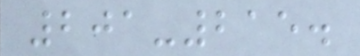201-215.
